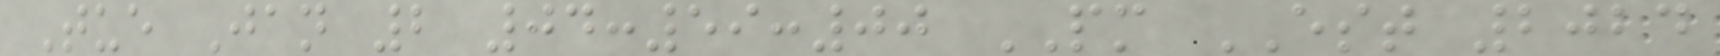Tue Jan 2 04:59:00 PM EST 2024
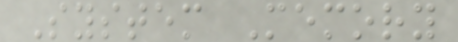System Memory
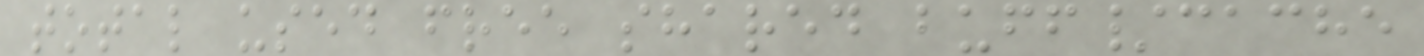total used free shared buff/cache
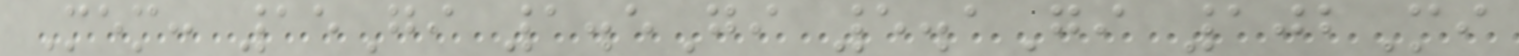Mem: 15Gi 1.5Gi 5.1Gi 102Mi
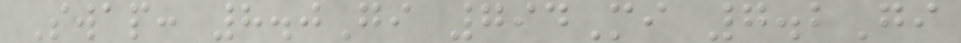Swap: 8.0Gi 794Mi 7.2Gi
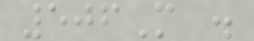506M .
